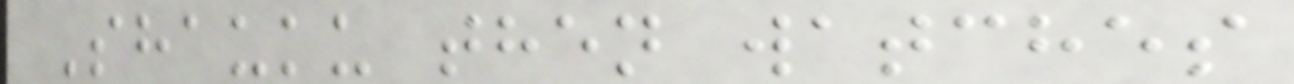Shauku then watches
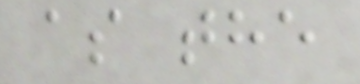as the
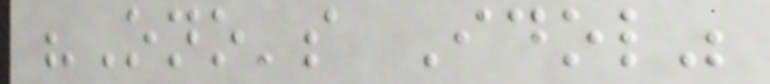"Ono's Idol"
